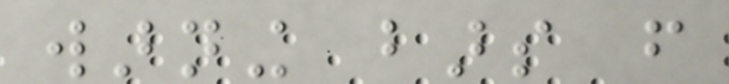warning bars from
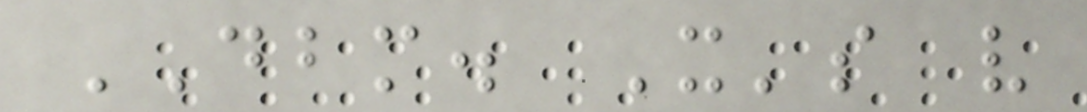DBM. It's very
